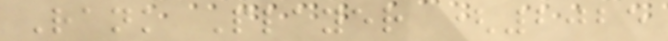Rank Player (2025
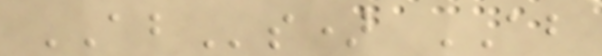ABs) AB
